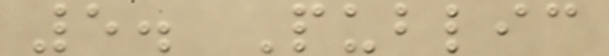5. Public
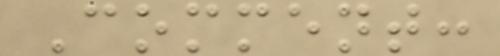Comment:
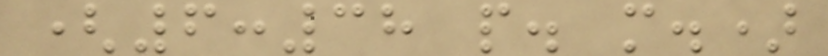(6:38 p. m.)
